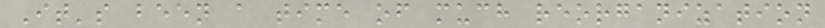It's been a time of much reorganization
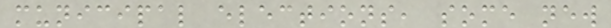municipal elections, some new
